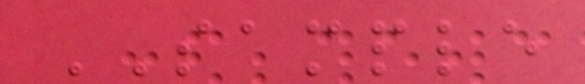SAMPLE
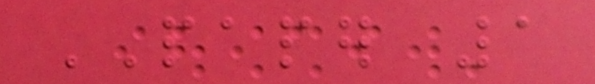PAPER 1
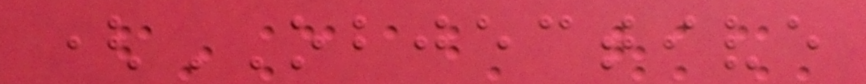(OBJECTIVE
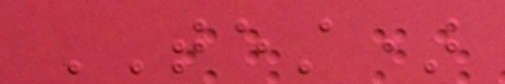TEST)
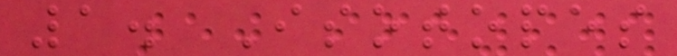1. Isotopes
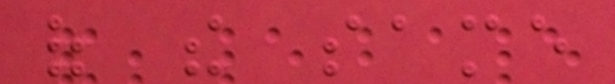of the same
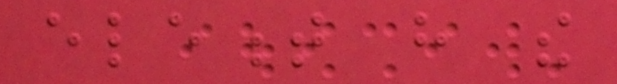element have the
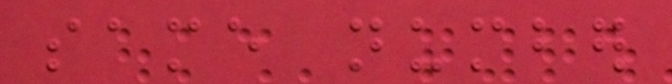same number
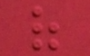of
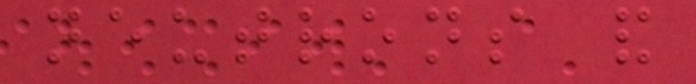neutrons and
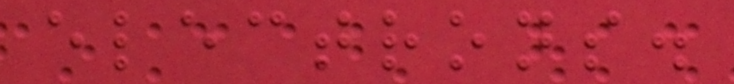electrons.
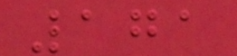171
